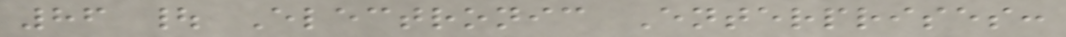86 | Electronic Enterprises:
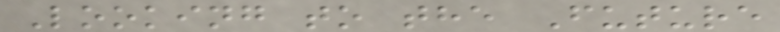Looking to the Future
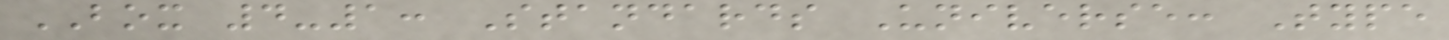BOX 4-1: Standards Universe: Type
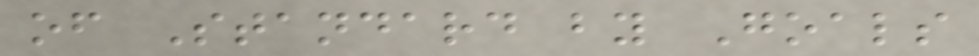of Standard by Goals
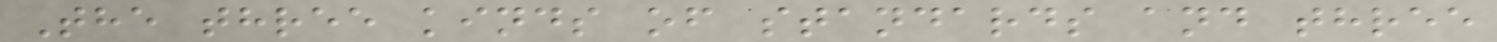The three kinds of standards and three
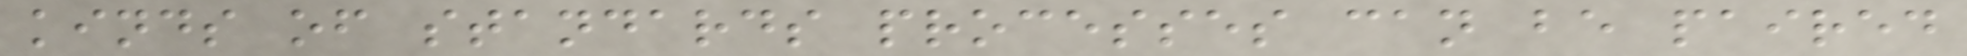kinds of standards processes can be paired
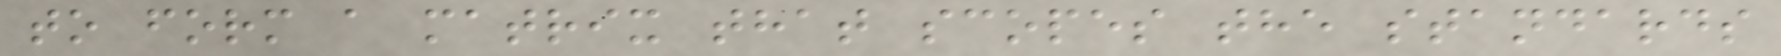to form a matrix that scopes the standards
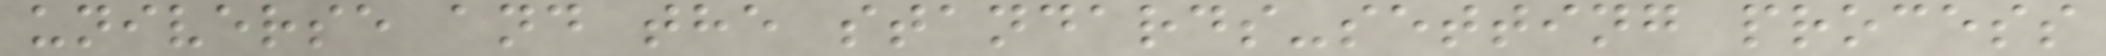universe and the standards-setting process
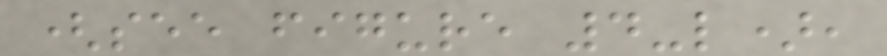(see figure 4-l),
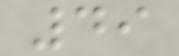49
